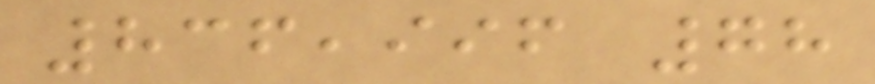836,996 78
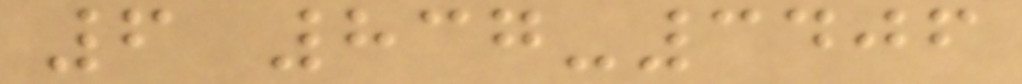6 837-3406
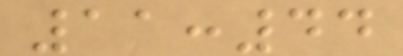11:44
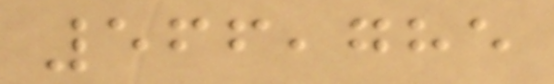566,785
